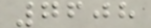7608
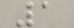1
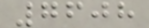7608
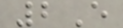2E
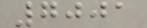7001
